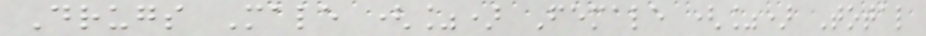Drugs Male (%) Female (%) Total
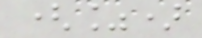(%)
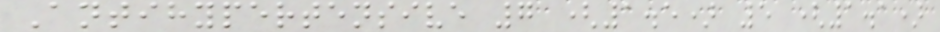Antihypertensive 7 (1.5) 5 (1.1)
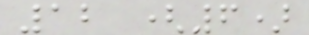12 (6)
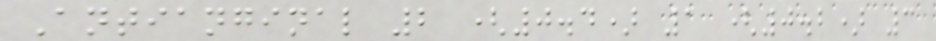Antianginal 2 (0.4) 1 (0.2) 3
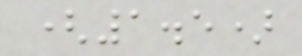(1.5)
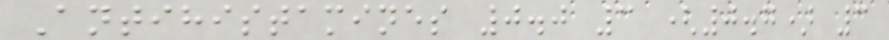Antihistamines 0.0 3 (0.7) 3
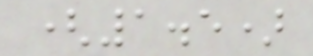(1.5)
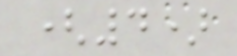(4)
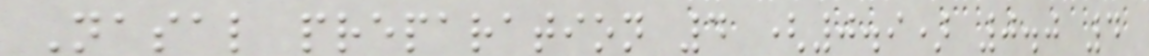Nasal preparation 4 (0.9) 0.0 4
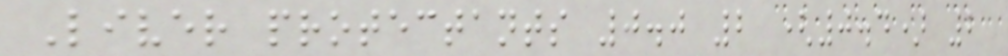Liver protectants 0.0 2 (0.4) 2
